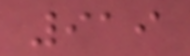919
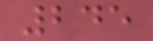245
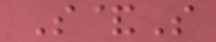S&S
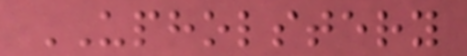UPHOLSTERY
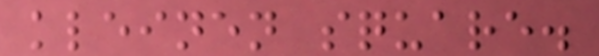kleinen square.
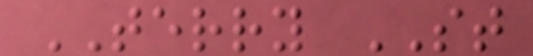TERRY ST
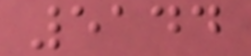5144
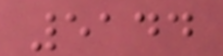5144
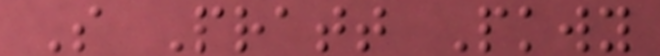S Pratt Pkwy
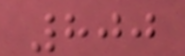800
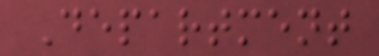Department
